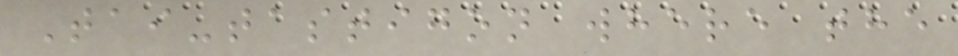Tai-tastigon where the
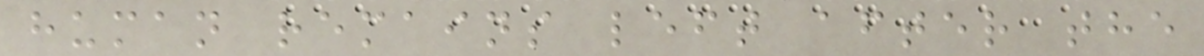human remains left after the
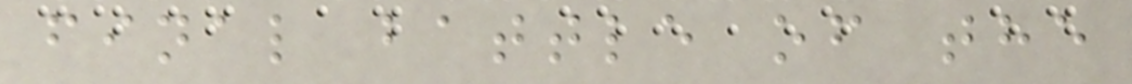final battle of the
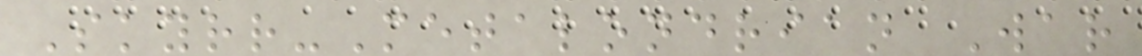Skyrr-Metalondrian War
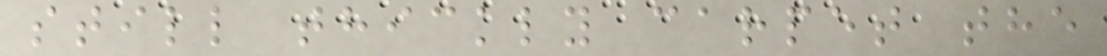still thickly carpet the
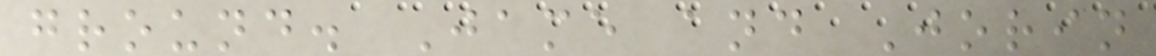ground. Jame and Jorin
